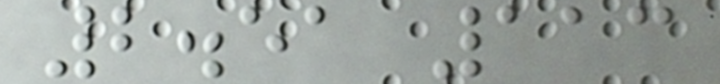2.51 113
